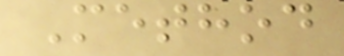Method
